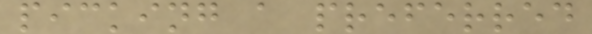picking a preferred
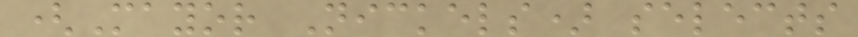(Mayor Nickels) selects
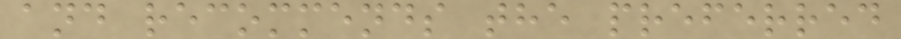and recommends the preferred
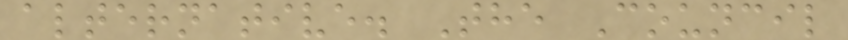alternative. The Council
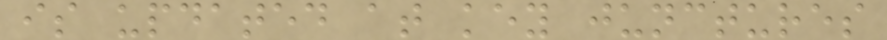is updated at key junctures
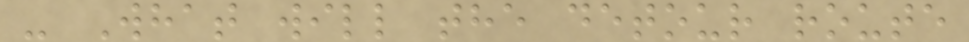- What will the detour route
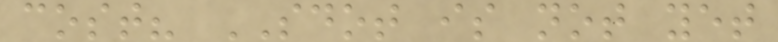cost? SDOT is not yet
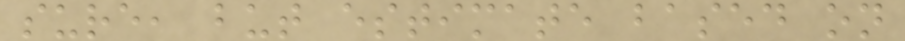sure, but estimate based on
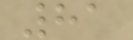81
